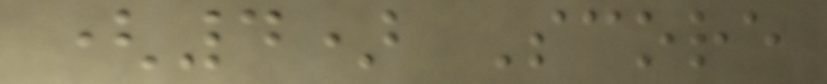(4) Score
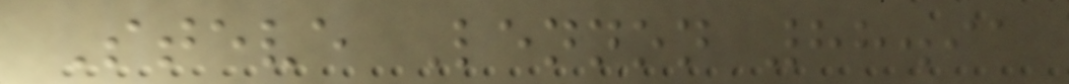Steve Lennon 88.91
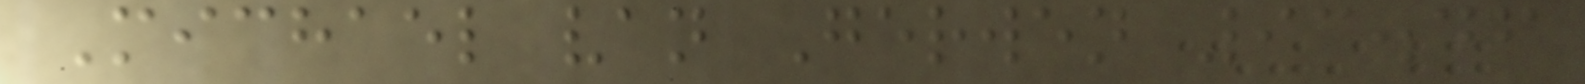Michael van Gerwen 93.46
